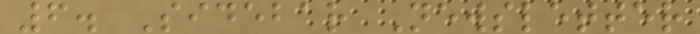6. Sidebar Newsletter
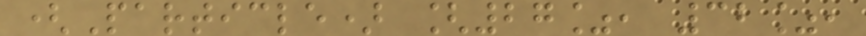(Particle) [27%, 32%,
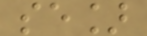se]
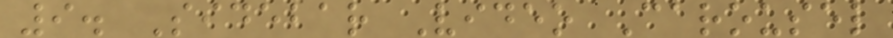9. Sidebar Video Carousel
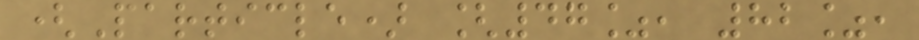(Particle) [47%, 82%,
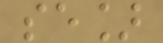se]
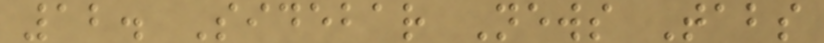12. Sidebar News Tabs
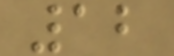12
